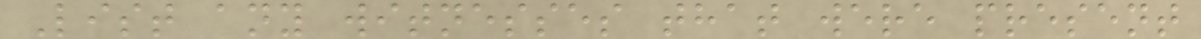List any witnesses that were present
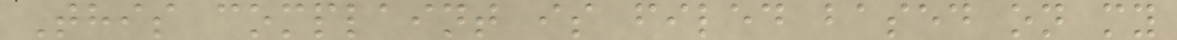This complaint is filed based on my
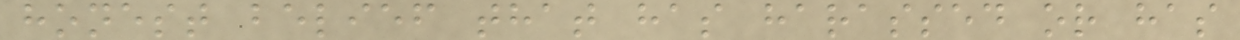honest belief that has harassed or has
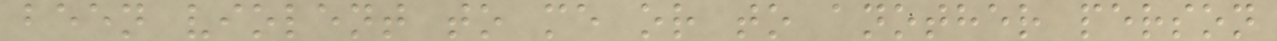been violent to me or to another person
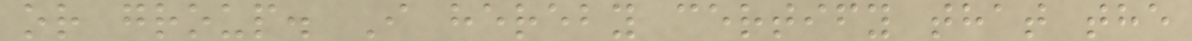or group. I hereby certify that the
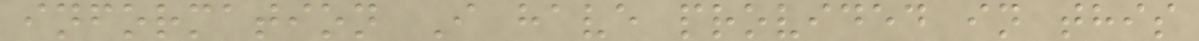information I have provided in this
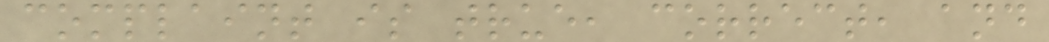complaint is true, correct, and
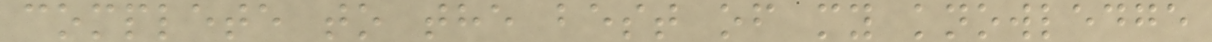complete to the best of my knowledge
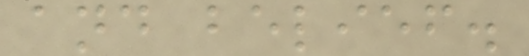and belief.
